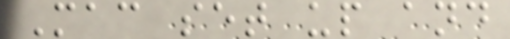Mac set up and
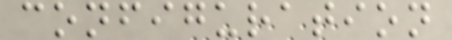configuration
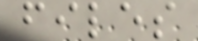files
